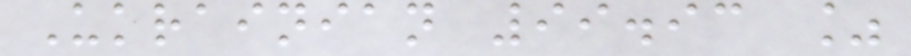Ukrainian 99.93 %
